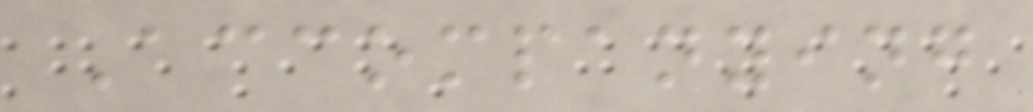Accompanying
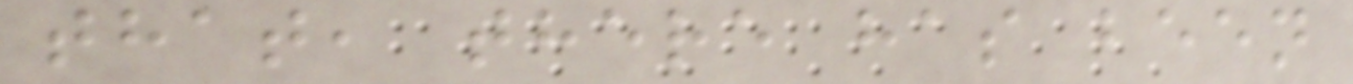that, there has been
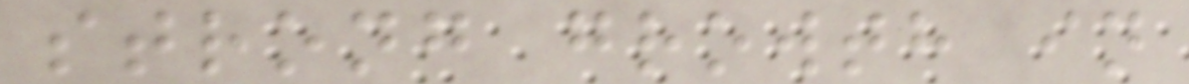strong growth in
